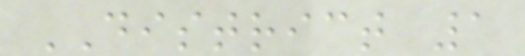DISTRICT 1
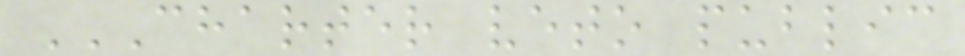CHARTER VETO PUBLIC
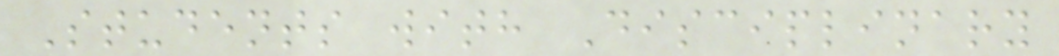Students with Disciplinary
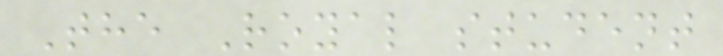The Royal student
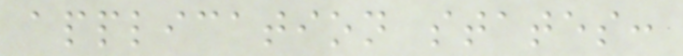application states:
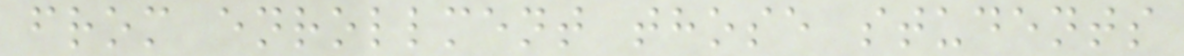from enrollment those students
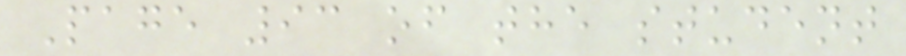Page 93 of the student
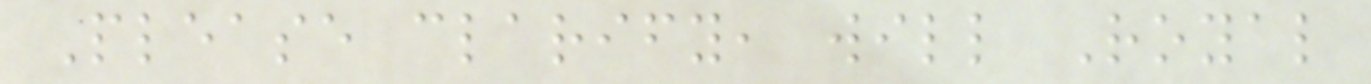Please clarify, will Royal
